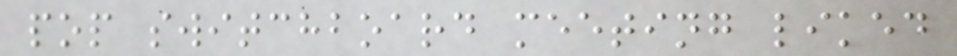pop switchboard meeting liked
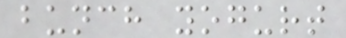bunch yogurt
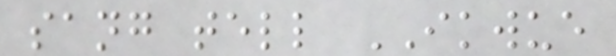sang tell IKWUE
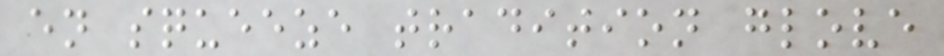en squeeze tradition glove
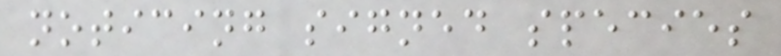noticing signed species
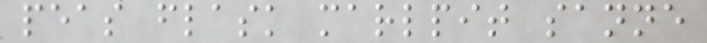peas flask marlpit sanne
